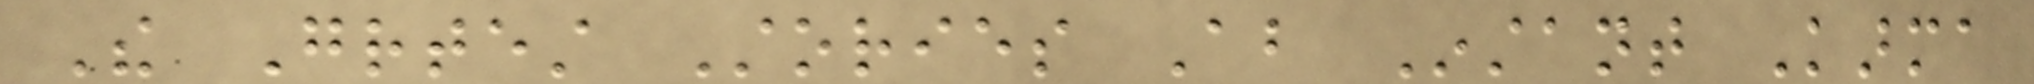The Greatest Stories About Instant Karma
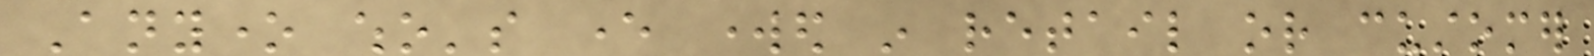Anyone who's ever worked in retail or customer
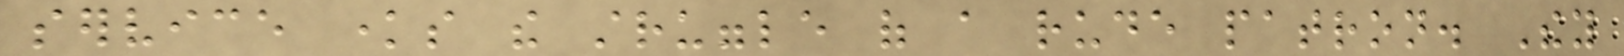service knows the struggle of a rude patron. They
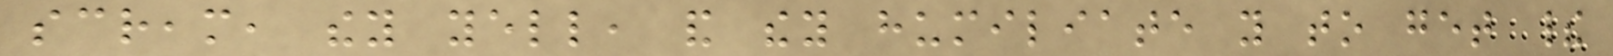scream, they yell, and they humiliate you to get their
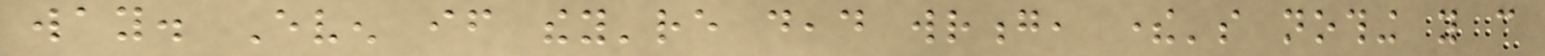way. Even if they're dead wrong, there's nothing you can
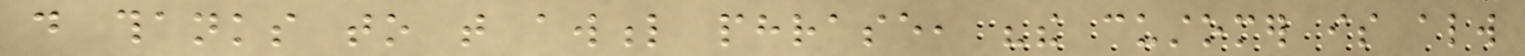do thanks to that awful phrase, "the customer is always
